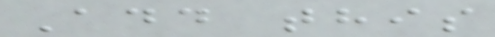Add this
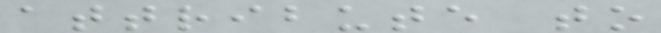attribute to
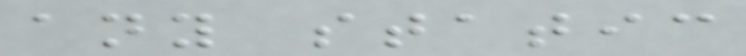any static
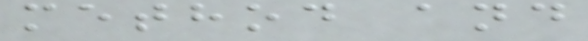method and
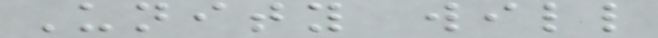Unity will
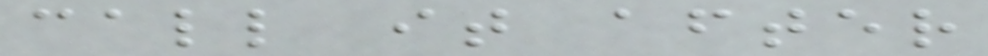call it after
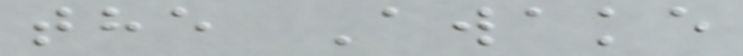the Awake
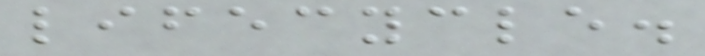lifecycle.
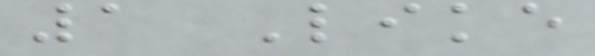1 Like
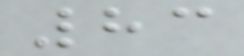83
